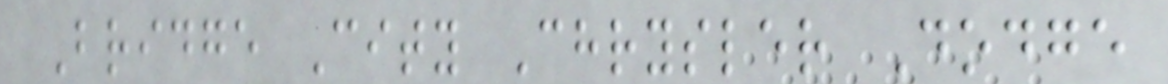Bridge City Chrysler Dodge
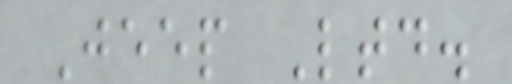Jeep Ltd.
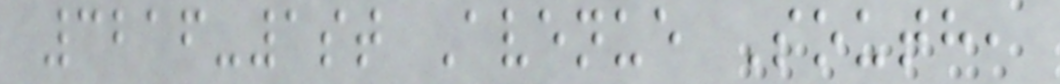3216-1st Avenue South,
